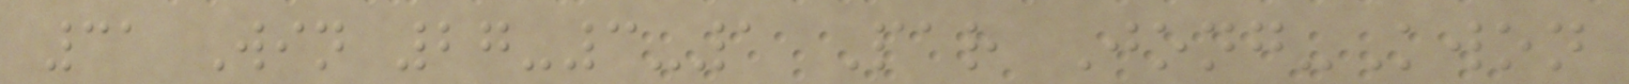31 Win 27-3-1 Par Jong-Kwon
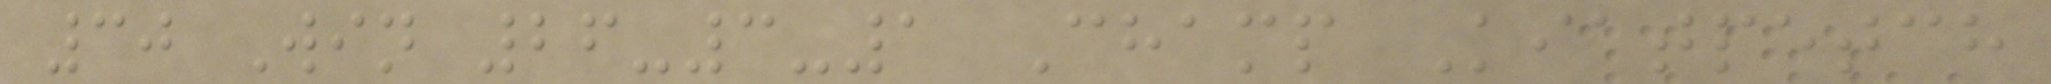30 Win 26-3-1 Champ Kiatpetch
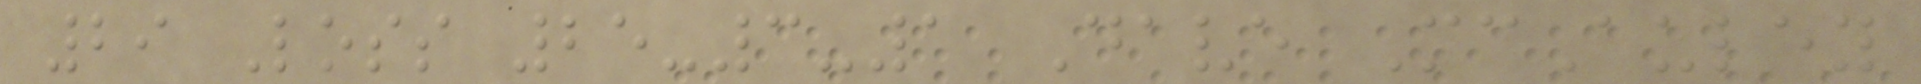29 Loss 25-3-1 Dave McAuley
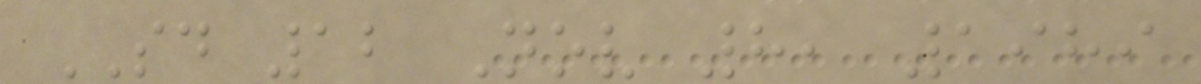SD 12 Nov 8, 1989
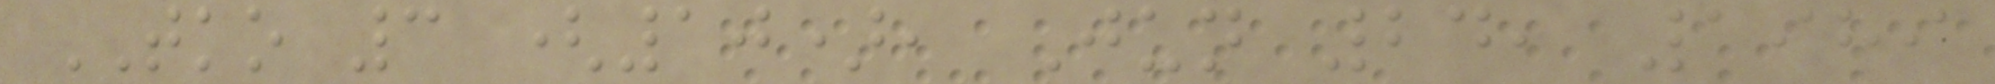TKO 3 (10), Jun 24, 1989
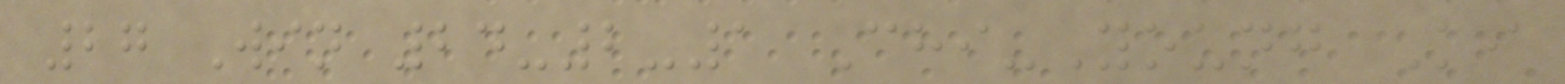27 Win 24-2-1 Chi-Young Ki
